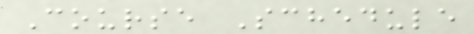Course Schedule
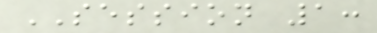SESSION 1:
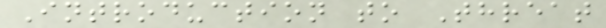Introduction to Threat
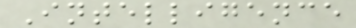Intelligence
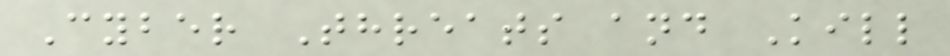Cyber Threats and Kill
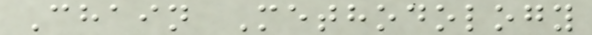Chain Methodology
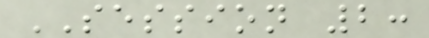SESSION 2:
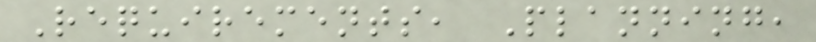Requirements, Planning,
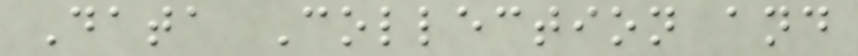Data Collection and
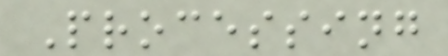Processing
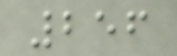256
